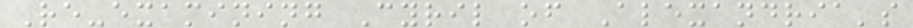Re-examining Cyril of Alexandria's
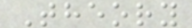Theory
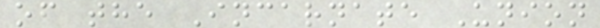of the Incarnate Union
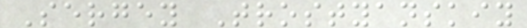Sergey Trostyanskiy
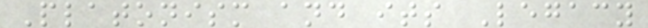Platonism and its Legacy
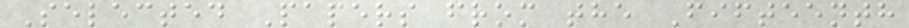Selected Papers from the Fifteenth
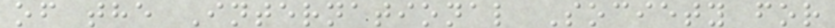of the International Society for
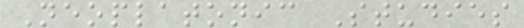Neoplatonic Studies
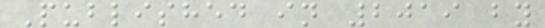Published in 2019 by
